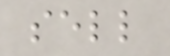sell
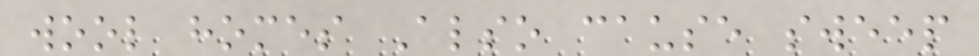wool homes Also cause sweep
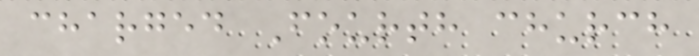charged Fourth church
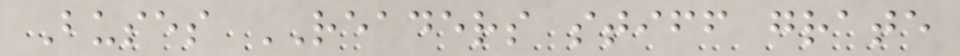Buses READERS stiff grate
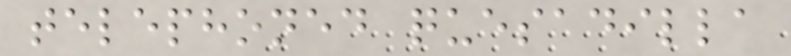telephoned quesadilla
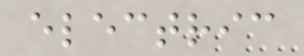electric
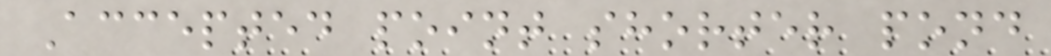Accepted point shorter pond
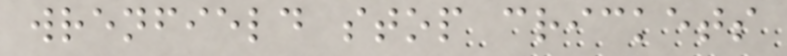wrenfield stop crickets
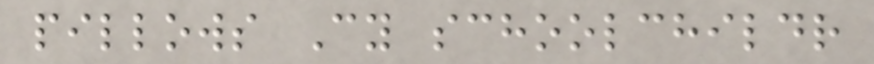pillows Cy schoolchildr
